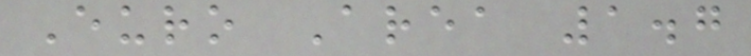Euro Area 1.7
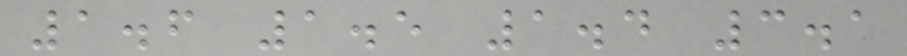1.6 1.5 1.4 3.1
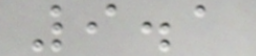9.1
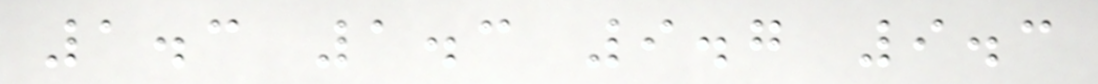1.3 1.3 9.7 9.3
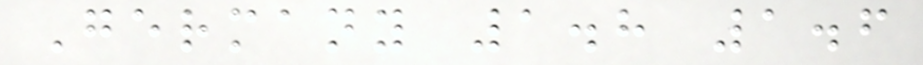Germany 1.8 1.6
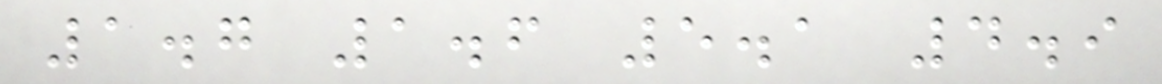1.7 1.6 5.1 4.9
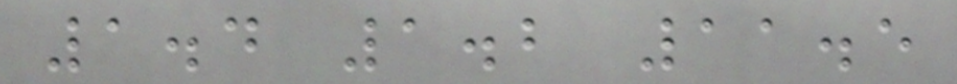1.4 1.2 11.5
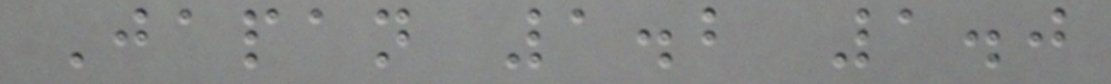Japan 1.2 1.0
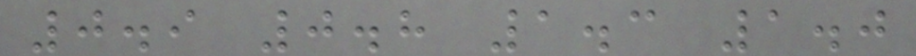0.9 0.8 1.3 1.0
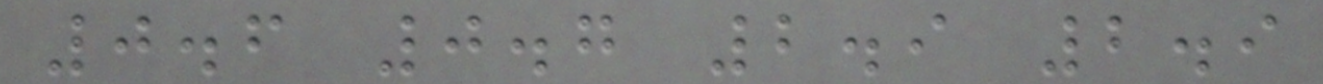0.6 0.7 2.9 2.9
